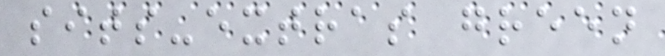sits-extras green
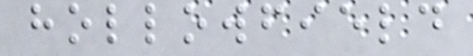hollowfield
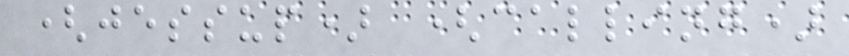(jessup) (calling)
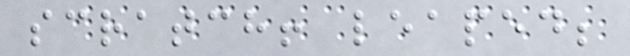scratch! leaped;
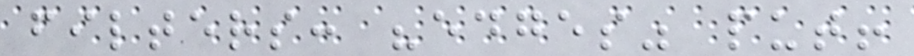filters: "edges" put!
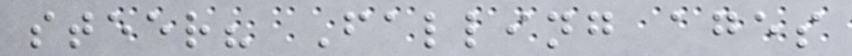steer? Falling ages
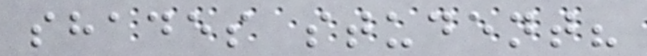shades student?
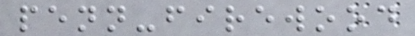penn-firewood
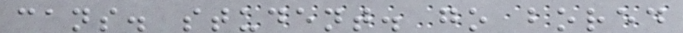cans. student. go bored
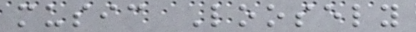music Loosely
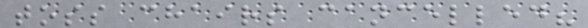toss chairs cancelled?
